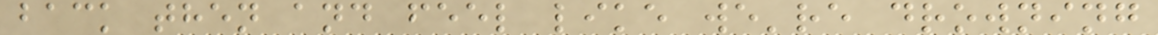back then and feel like we're drowning
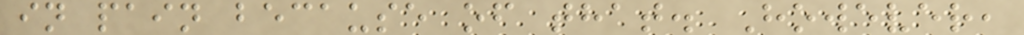in pain because of that. However,
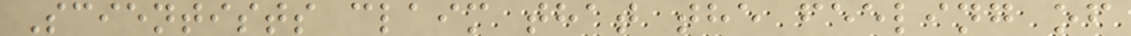Scientists claim that the feeling of
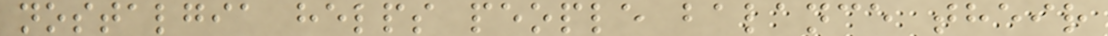nostalgia helps people balance their
